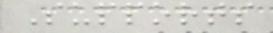Supports
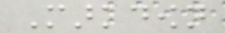Markdown
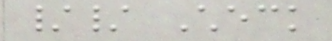// Check
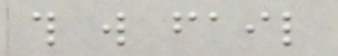this will fail
